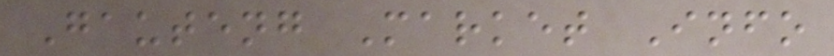Gauteng Market Info
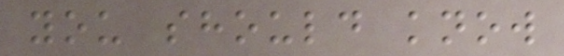you should know
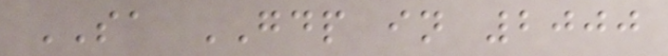SA GDP in 2000
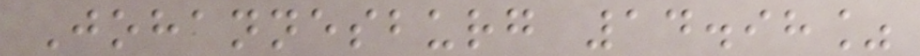Johannesburg 14.98%
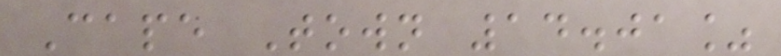Cape Town 14.01%
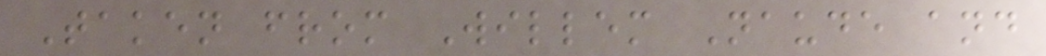Taken from Willem Naude and
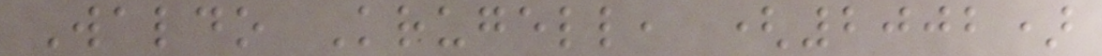Waldo Krugell, (2002)
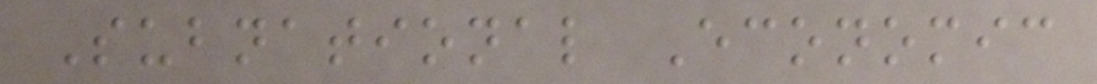Subnational Economic
